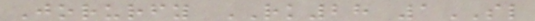Jorurfy RK28 1SL
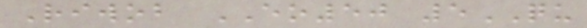Riwob EO50 5QU
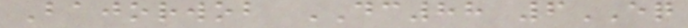Bajorwob DC88 6EQ
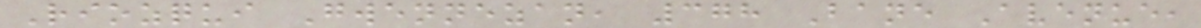Riozqui Gwennezan, 378 Bane Avenue,
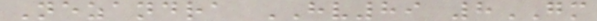Nezandra HV89 8GM
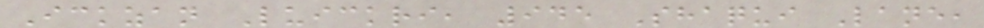Ickzan Luickri, 945 Shaqui Lane,
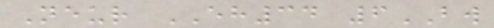Neur EH34 6BW
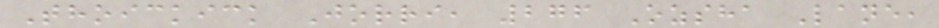Thoickick Jorri, 276 Ozsha Lane,
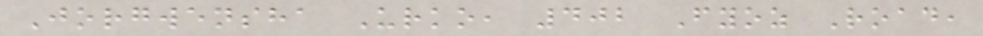Jorgwensha Urko, 402 Fyoz Road,
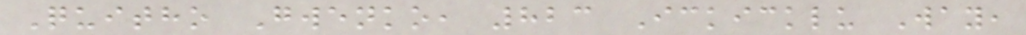Quitho Gwenko, 823 Ickicklu Way,
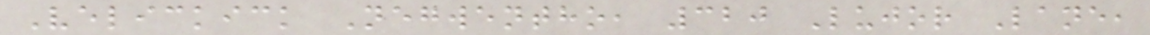Velickick Negwentho, 320 Lujor Lane,
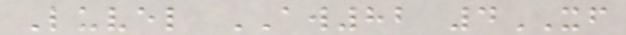Luvel AW82 4XF
